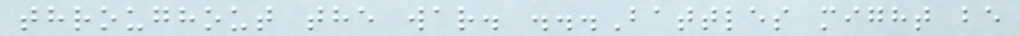throughout the war. ...Battles might be
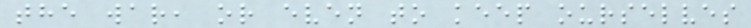the war, or even to keep ourselves
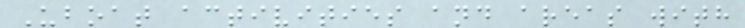Uboat activities and areas with
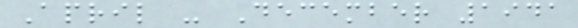April - December 1941
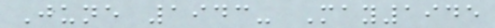June 1943- May1945
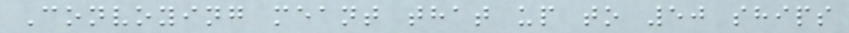Convoying meant that up to 50 ships
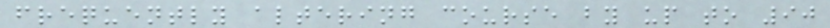frequently altering course by up to 90
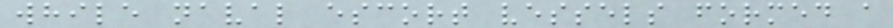while naval escort vessels formed a
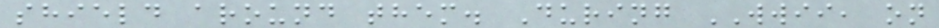shield around them. During WWII, on
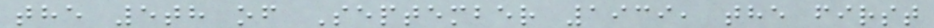the 5th of September 1939, the first
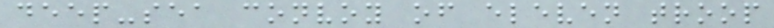deep-sea convoy of eleven troop
